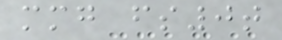mmg fs0t
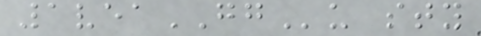1veaGGu sty
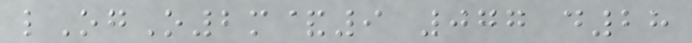lOgO2m&9 077 d28
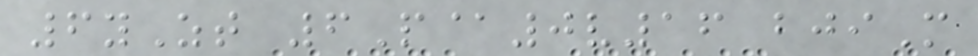6yZt 6P@0v16 bjiM
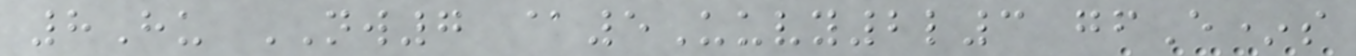8Hu NW7 @5Uuvy2l3 gfE*s
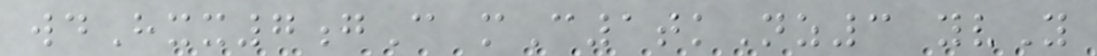wdHxx7gC mC1tkNz3 yvY
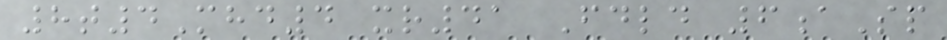8t4Mhd4 xr41 Fdld 6aSp
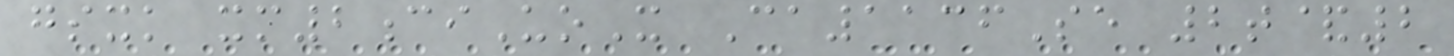gsxk xm2ciUoX Ca1136Se 2t&2
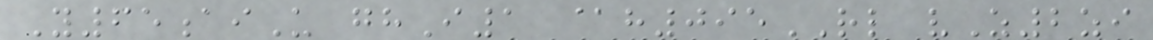Y65aiU ghI1 @h095RL vZ2zi
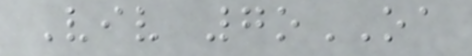Viv 7oOA
